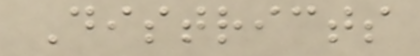Districts
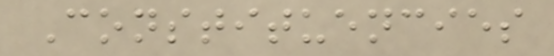Constituencies
